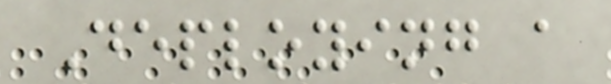Deploying a
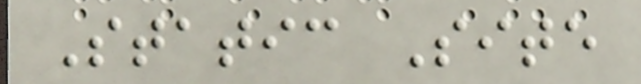Static Site
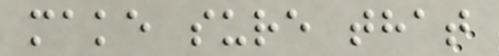make sure that
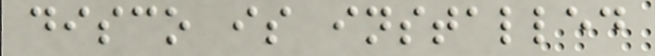disco is installed
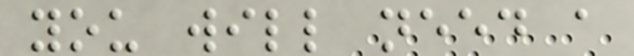you will need a
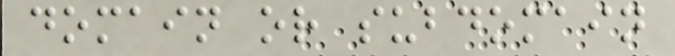domain or subdomain
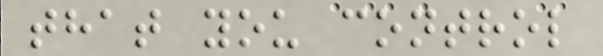that you control
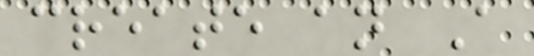create an A
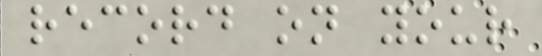record on your
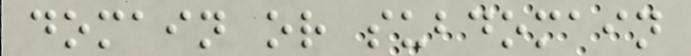domain or subdomain
